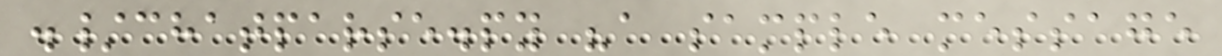./chatparse.py "a sample message
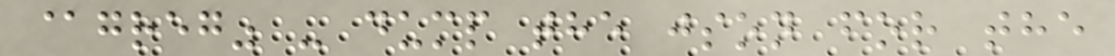@greg" - dump the json for the
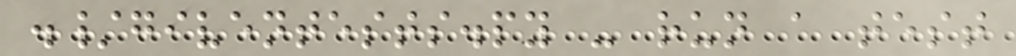./giventests.py - run a test
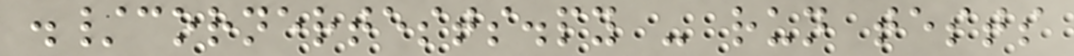./cornertests.py - run tests
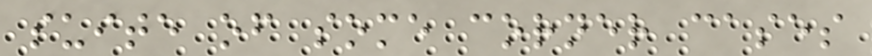suite of some corner cases
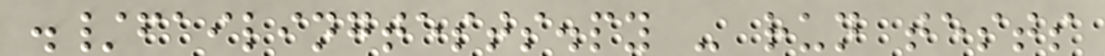./failingtests.py - run tests
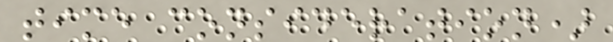time consideration)
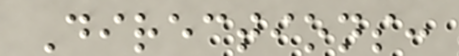Directions:
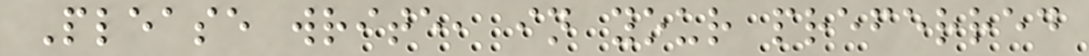Please write, in your preferred
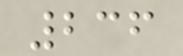236
